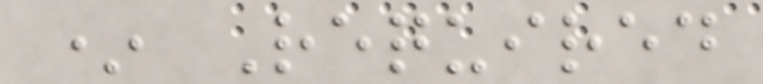* Required
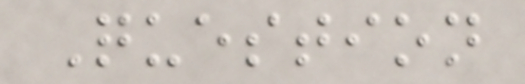Question
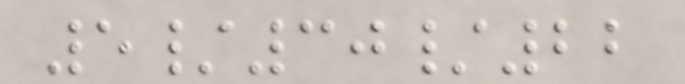5/30/22
